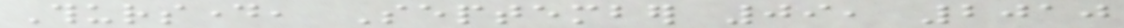Thursday, September 09, 2010
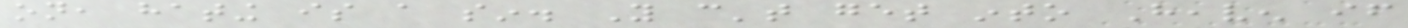on, hating is a sin. You can't get into Heaven if
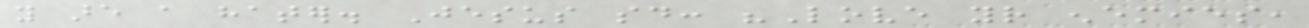you are a hater. Jesus said: "Love your enemies,
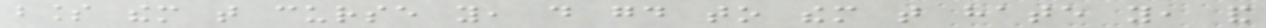bless them that curse you, do good to them that hate you, and
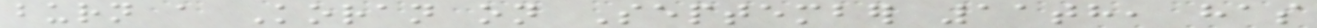burn a Koran on September 11th, has
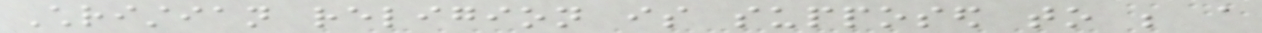Christian religion is supposed to be a
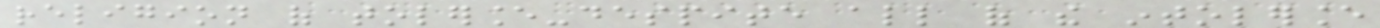religion of tolerance-despite all of the intolerance
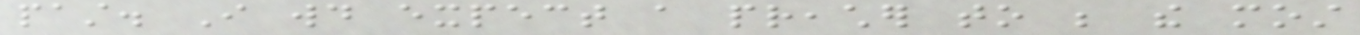past. I would expect a preacher to be the most
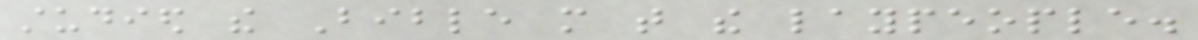studied the Bible more that the laypeople.
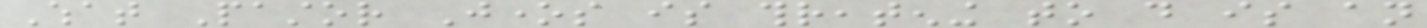What Pastor Jones is threatening to do is an
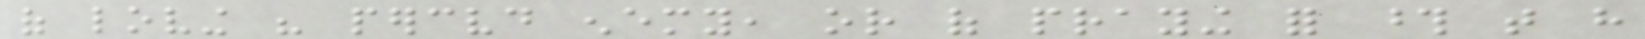of loving his perceived enemy, or of praying for those that have
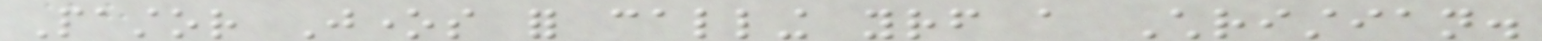Pastor Jones for calling yourself a Christian.
